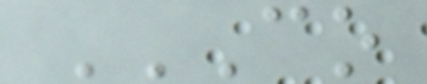CO
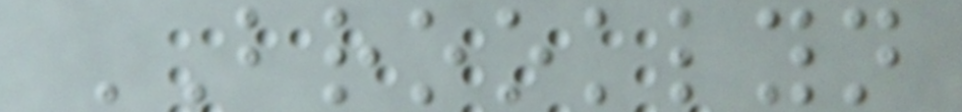BROOKLYN
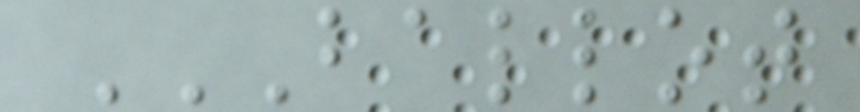BALLOT
